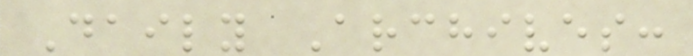Daily Archives:
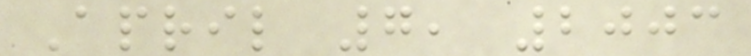April 7, 2003
